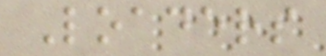Loaders
